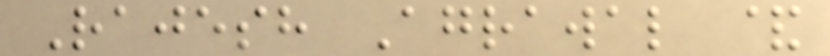Rajesh Agrawal &
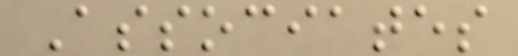Associates
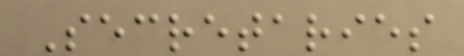Secretaries
